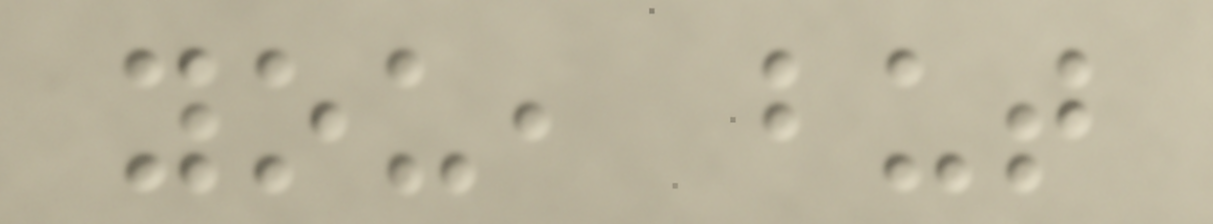you, but
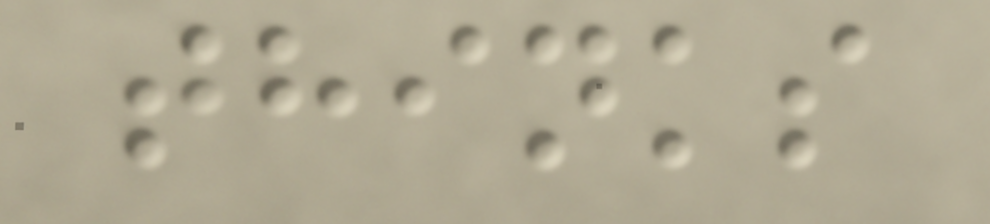thinks
